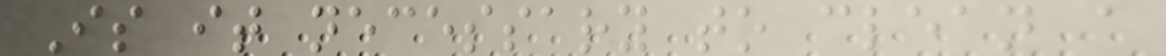Is it necessary to clean a
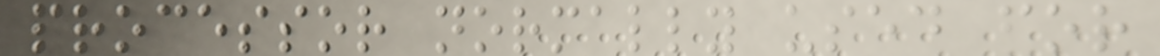processor normally used for
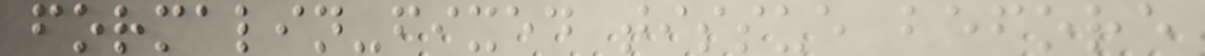formalin-fixed tissue before
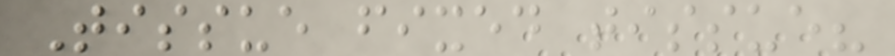Tissue fixed tissue?
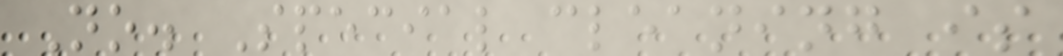No. Special cleaning is
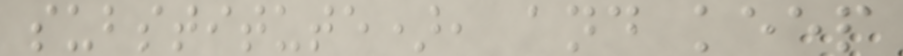substitute), and keep
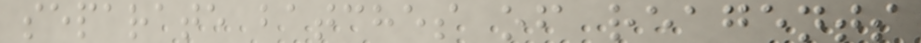separate batches of reagents
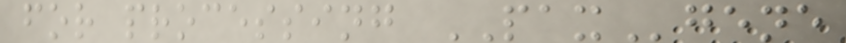for processing PAXgene
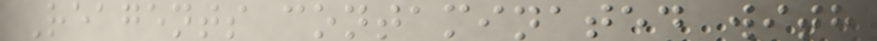Reagents contaminated with
